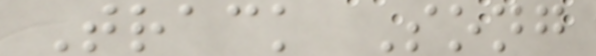Track Song
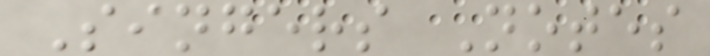Singers Notes
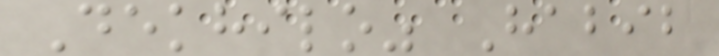Dekhilo" Habib
